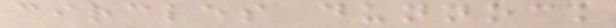circles dunnock
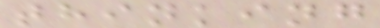thinking
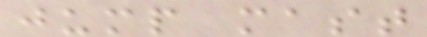jump mast
